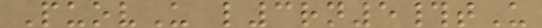PuovU l3rn5#tU
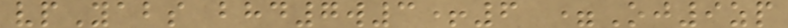vpYabs bhd7w3+6 =Oj9zp
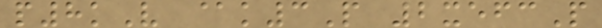p8kV @k3P 2xefcP
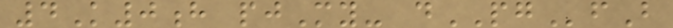4K0h pjMy- dPGfB
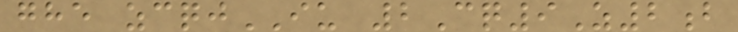ghe zcqjIU 2Cq9Z2b
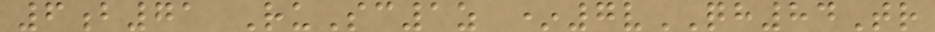6b71 RuSc1z *7vQH84Tr
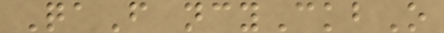QaF ncyCkbO
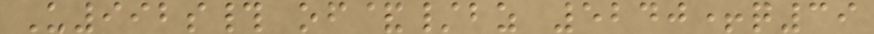U992s# of&/bz 5240+q39
